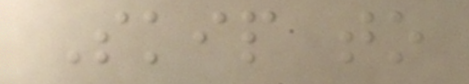Skip to
